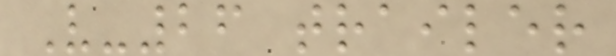V-26 trailer
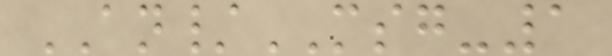AN/MSG-1
